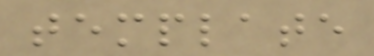template
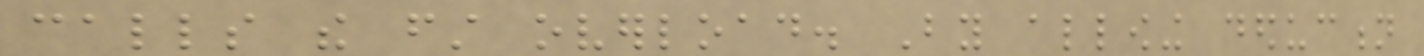calls the first overload. By allowing deduction
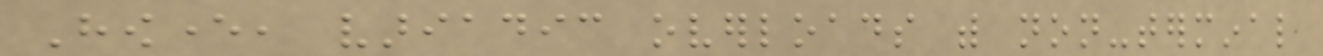However, variadic overloads with non-terminal
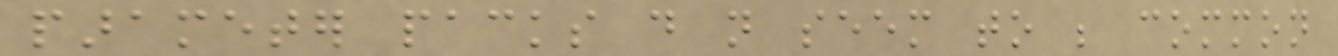parameter packs do not seem to be common
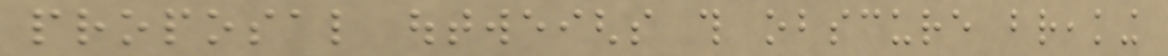proposal outweighs this obscure breaking
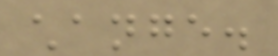change.
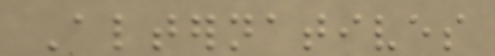Alternatives
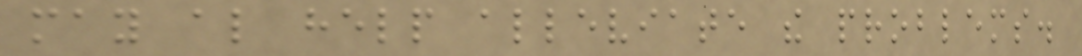may also help alleviate the problems.
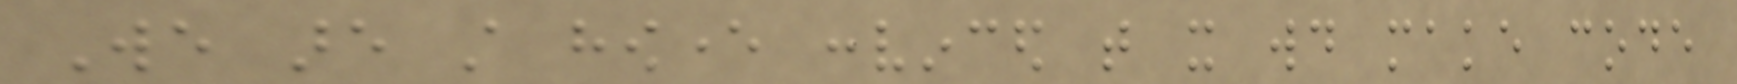We are still however convinced that it would make code
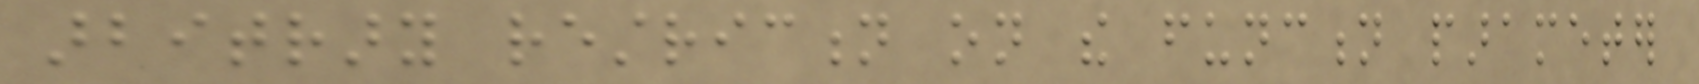arbitrary restriction on the function parameter
